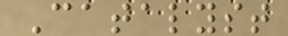Catalyst
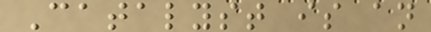Catalyst is an
